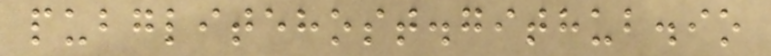pubglitehost.github.io
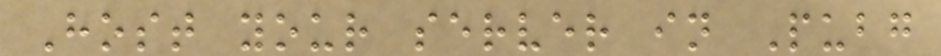Host your server in Pubg
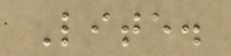Lite.
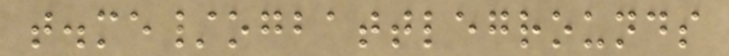t.me/ogbattlegrounds
